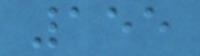155
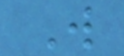W
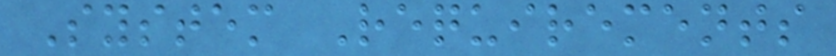System Requirements
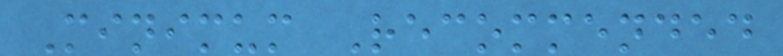Minimum Recommended
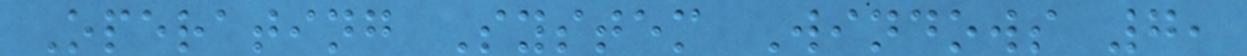Operating System Windows 7,
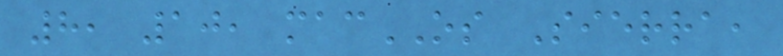8, 10, macOS Sierra,
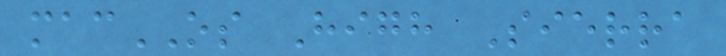macOS High Sierra
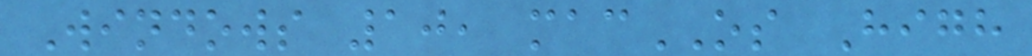Windows 10, macOS High
